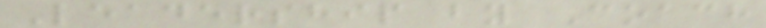Leadership by Coach
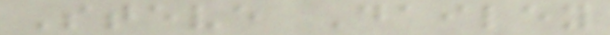Steve Dailey
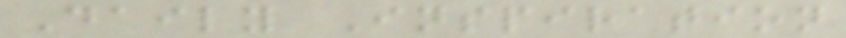Daily Inspiration
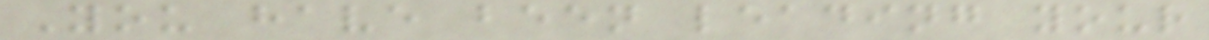You have been leading your
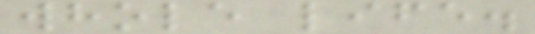whole life.
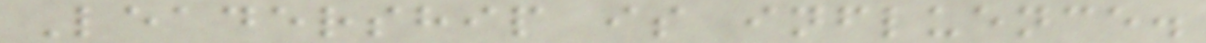Leadership is influence.
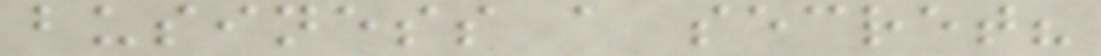business a secret?
